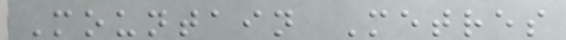Mountain Metres
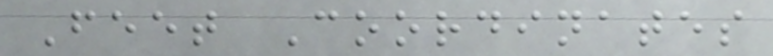Feet Coordinates
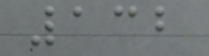132
